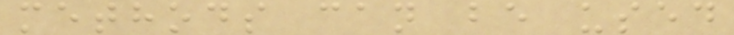methods can be used
